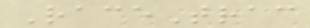RaceTrac
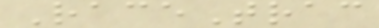RaceTrac
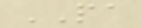PA
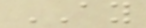AY
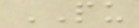PU
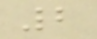2
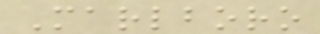Marlboro
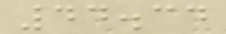44.34
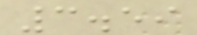3.59
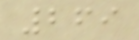269
